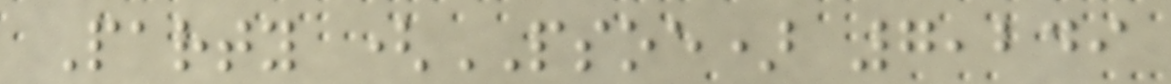Party (PSOE) 7,249
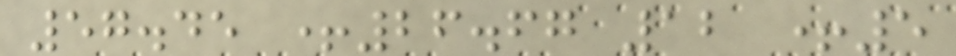57.45 +26.67 12 +5
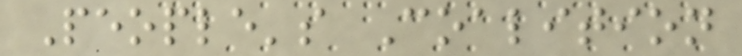People's Coalition
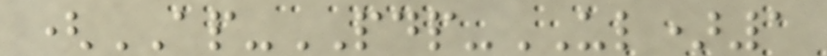(AP-PDP-UL)1
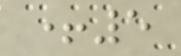+5
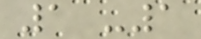1 -1
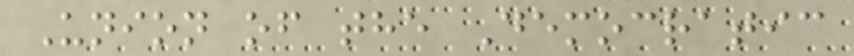Union of the Democratic
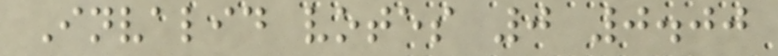Invalid votes 0 0.00
